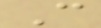C
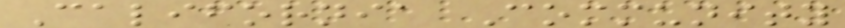California Community
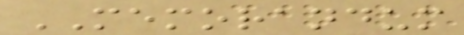MEMORANDUM
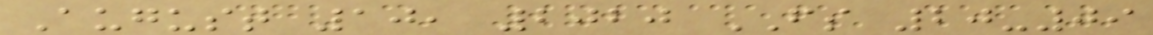August 10, 2020 FS 20-09
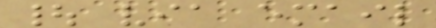| via email
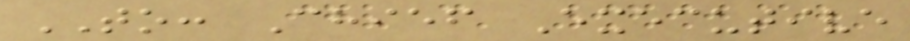TO: Chief Executive
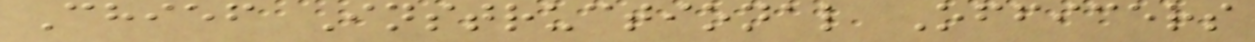Chief Instructional Officers
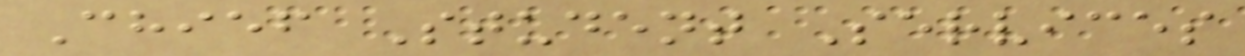Chief Student Services
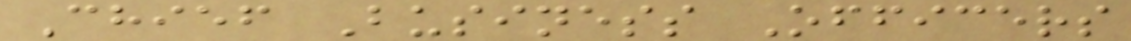Chief Business Officers
